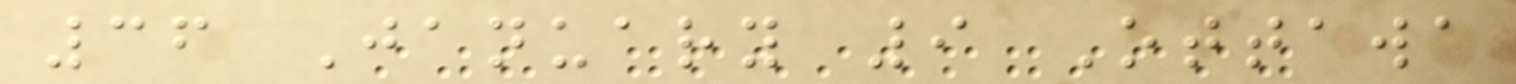36 January 9 Ottawa
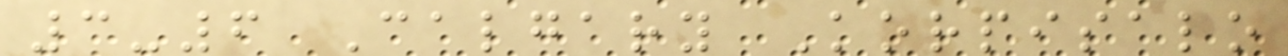3-6 Calgary Korpisalo
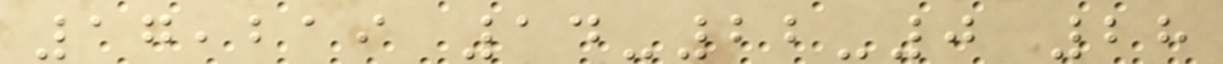17,219 14-22-0 28
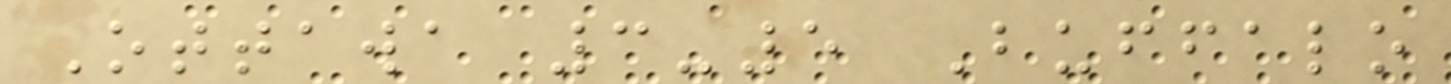Ottawa 3-5 Buffalo
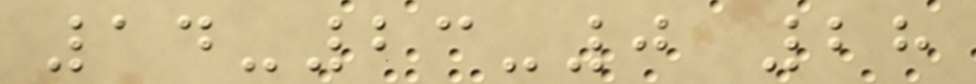14-23-0 28
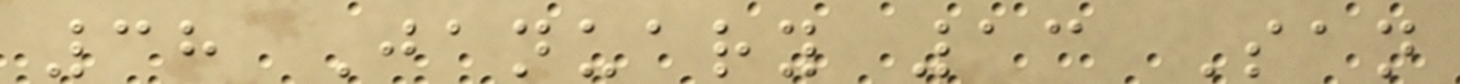38 January 13 San
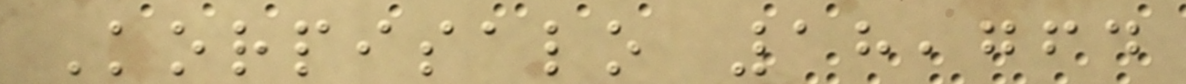Korpisalo 18,764
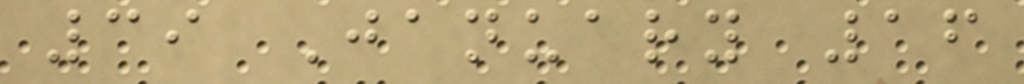39 January 16
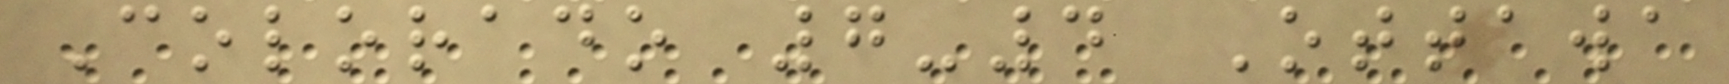Colorado 7-4 Ottawa
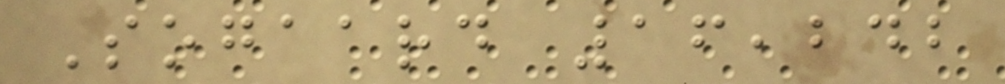Sogaard 16,242
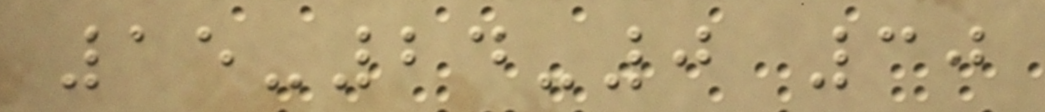15-24-0 30
